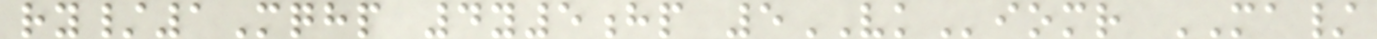ry/1Mqhp 4y5hp 5VKiomr MA/
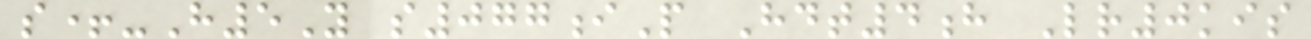s+-H5Y s077iP Hdt4h Lr0kis
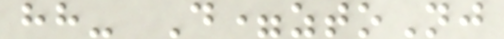hh- D=ztoNj
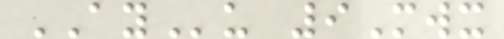AYu 9Mwx
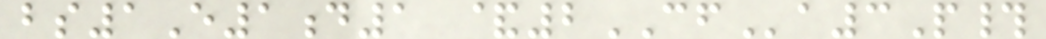bs1E1d1 &2CFa3P#
